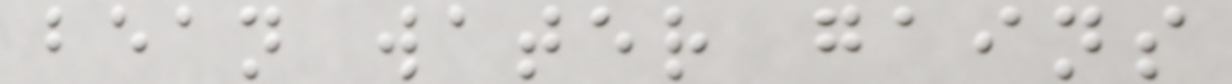bean water gains
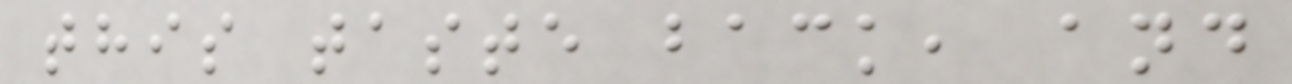this taste back, and
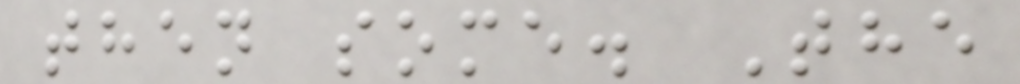then some. The
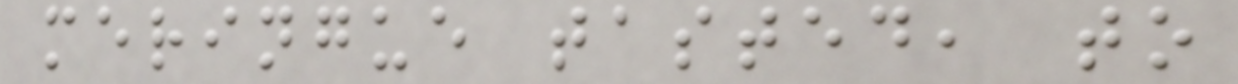meringue tasted, to
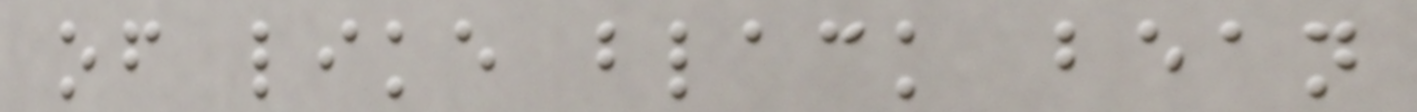of like black bean
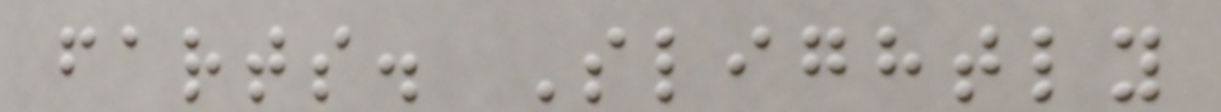farts. Slightly
